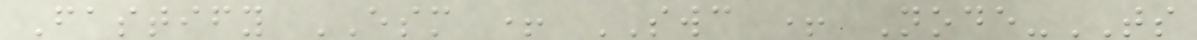Fastify ESM + SWC + Node-TS
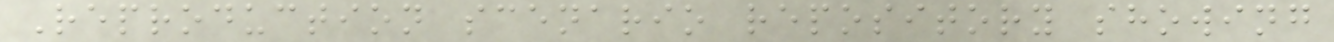Reproduction scenario repository showing
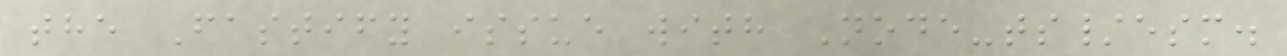the Fastify issue with Node-ts/esm.
